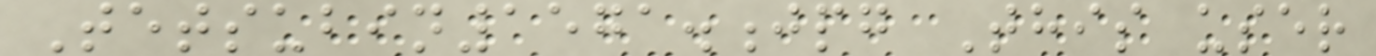Tetsubin1571.jpg This user
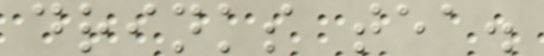drinks tea.
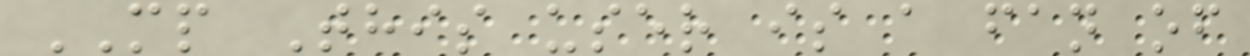MP This user is a fan of
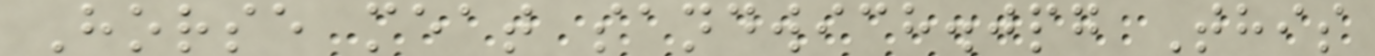Horse meat sandwich.jpg This
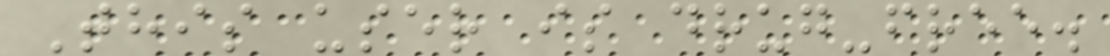This user is drug-free.
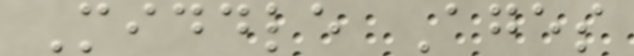Middle Ages
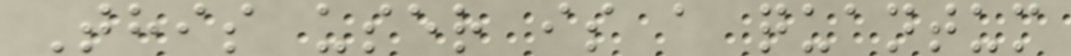This user is a quantum
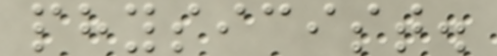physicist.
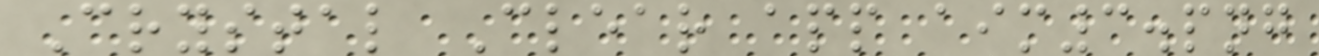Crystal Clear app aim3.png
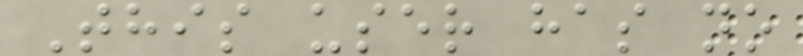This user has no
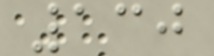130
